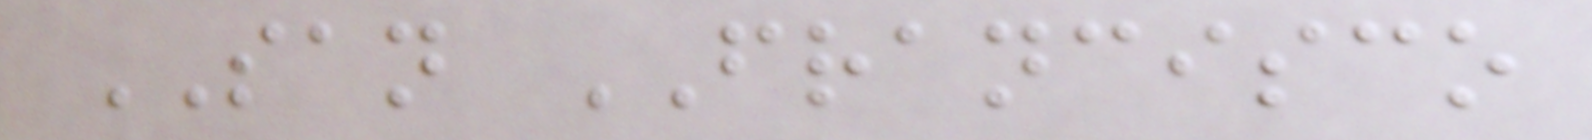SAN FRANCISCO
